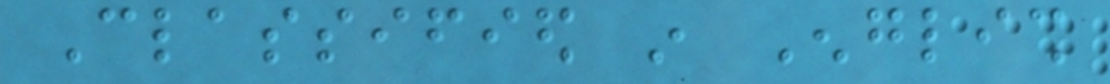Classified in English
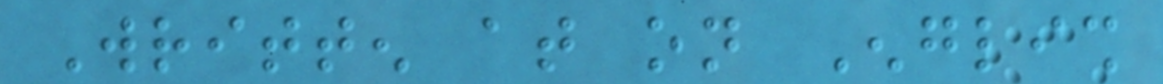Written at on English
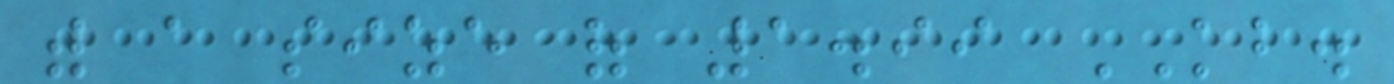with a size of 1.99 KB.
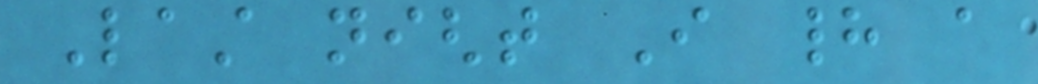Last night I had a
